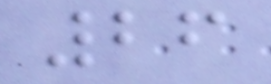26
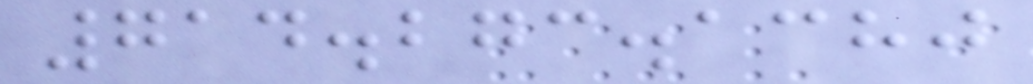714.273.1380
